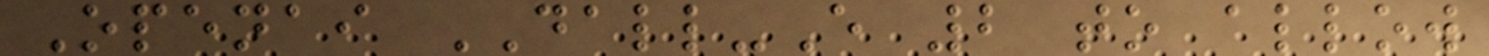Openai DALL-E 2 to allow
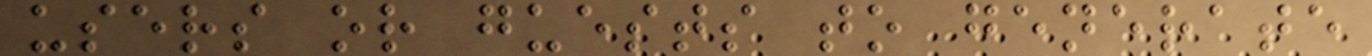users or guests to generate
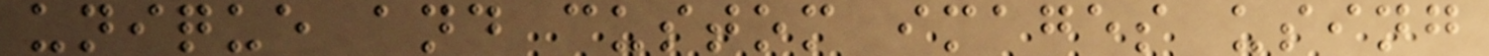unique and custom images using
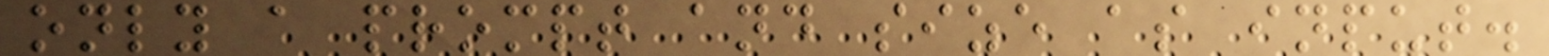only a prompt and size as input.
